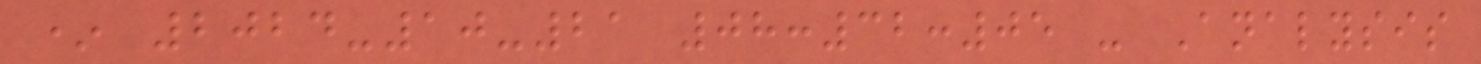* 2024-10-21 08:32:05 - Analysis
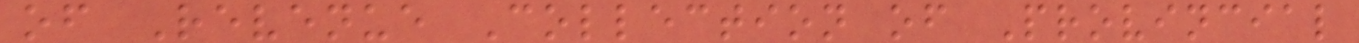of Revenue Collection of Provincial
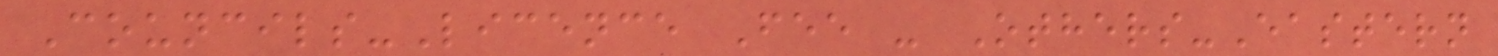Councils-Licence Fee - Others-Eastern
